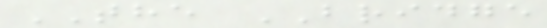THE BRIDGE
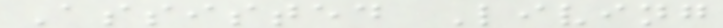Assisted Living
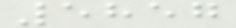5857
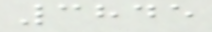3845
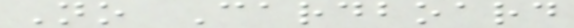No Cardboard
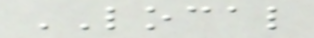LOCAL
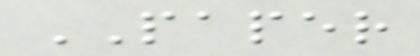PAPER
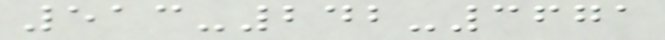513-242-3671
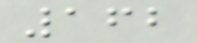162
